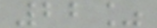22%
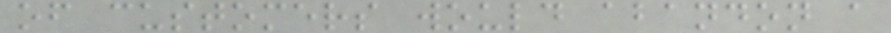of customers would abandon a
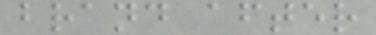brand after
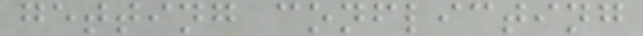getting conflicting
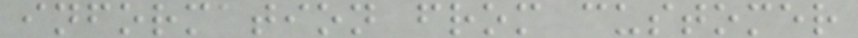information from customer
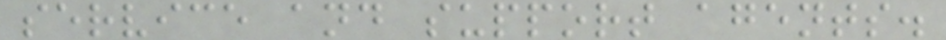service and support agents.
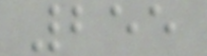255
